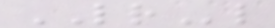LRl
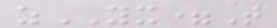zYX=T
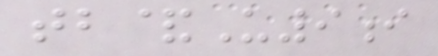tb&U9i
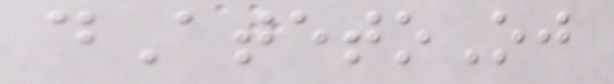dAtetoOj
